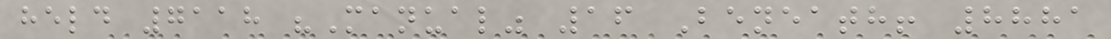held 7118 "Manual" 16 Beneath! 8881
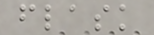flask
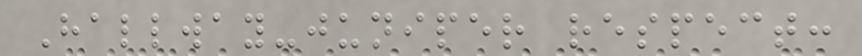Hallway-juniper respect:
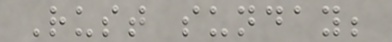Rust sunday;
